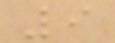9
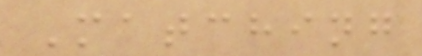Matching
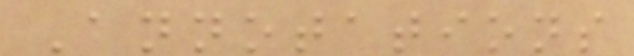Annotations
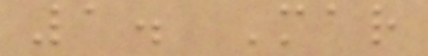1. Mar
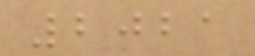2021
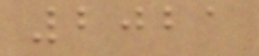2021
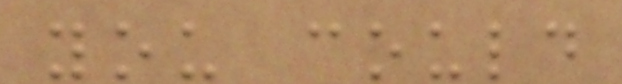you could
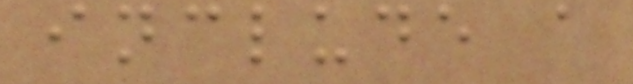include a
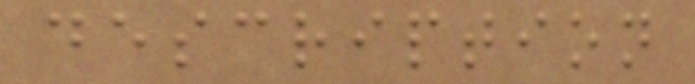description
